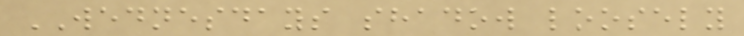WEDNESDAYS shadow loosely
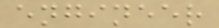engineer
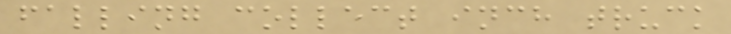falling collect inch truck
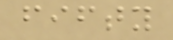fifty
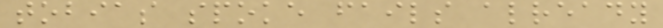tobias spoke fails already
